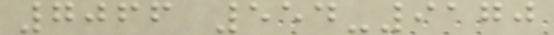7066 554-9170
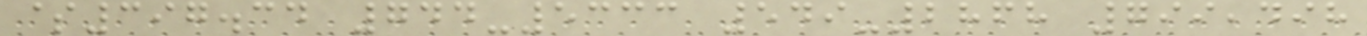$397.34 744-5333 549-2868 799,498
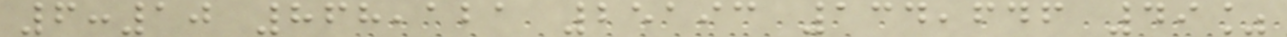6:10 868,121 25193 134,646 49%
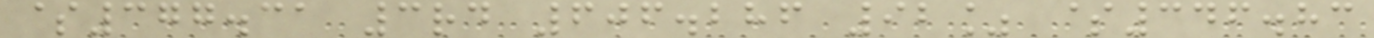$377.31 3rd 606.286 92% $346.83
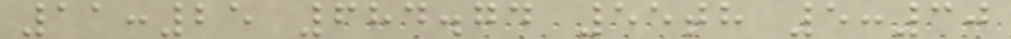11:25 684.74 55th 5:30
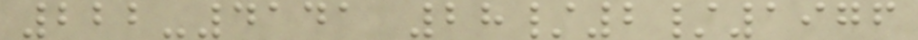222-4141 28/2/1976
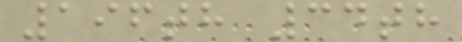196th 34th
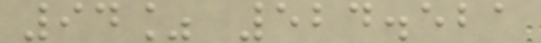94% 524.521
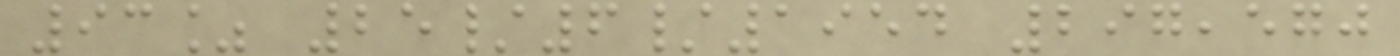93% 25/6/1954 297,570
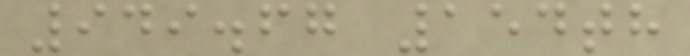949.67 154th
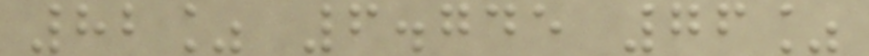82% 6.745 76%
